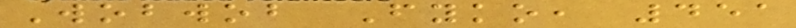Wobwob Fyko, 451
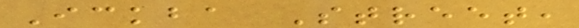Ickba Street,
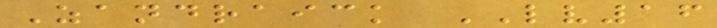Zandraick LV16
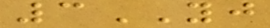3YJ
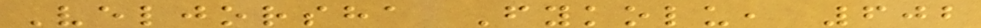Veljorsha Fykolu, 602
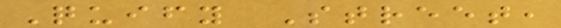Quify Street,
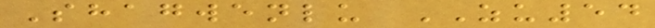Shagwenlu ZU54
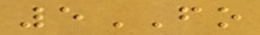5FO
